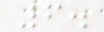6.
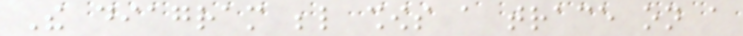The diagram below shows a trace on a
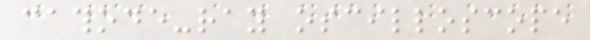cathode-ray oscilloscope
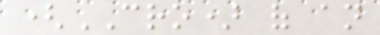(CRO) of an
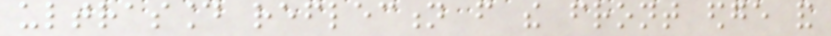ultrasound reflection from the front edge and
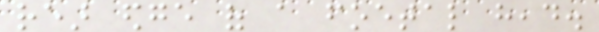rear edge of a foetal head.
